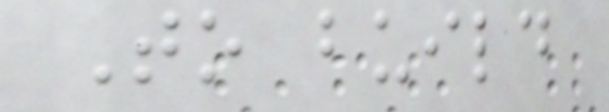To build
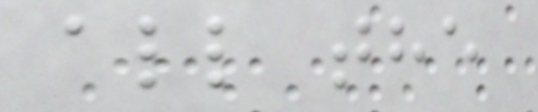all the
